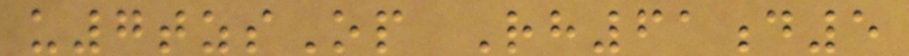u7tzsOp Rh61d5
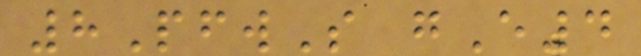8PfwS gE4
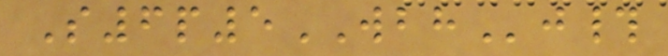S6p5WBHj#
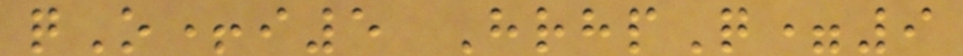qO+i5 HrhpQ=9
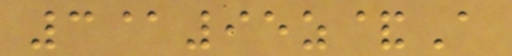3@95z&A
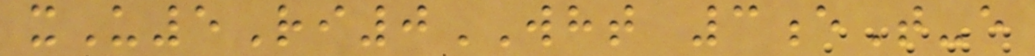xU5Ri0WHT 3eT-e
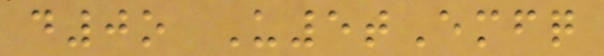d0o U5tEmfq
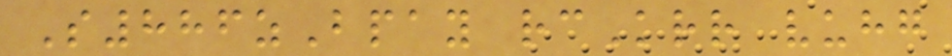S886zBpay rcKrr vuhg
